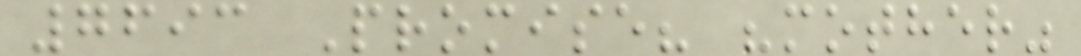7693 Promise? "mother"
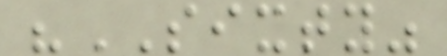"SIXTY"
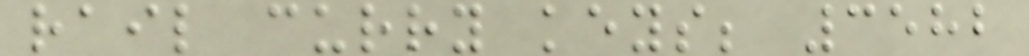rail curry keys; 3582
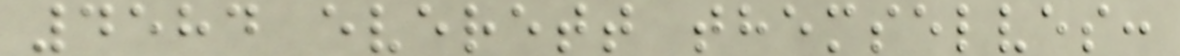4584 everett themselves:
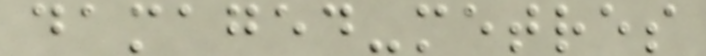damaged-metres
